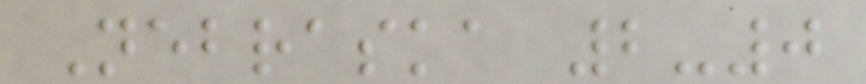Nebraska 2-0
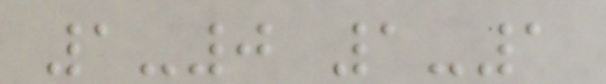1-0 1-1
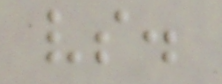vs.
